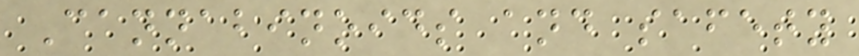Cannabinoids and safety
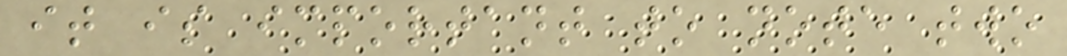it is important to note two
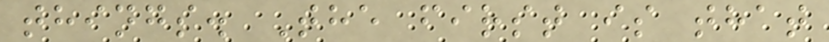things. The first is that
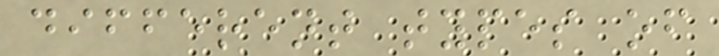different types of
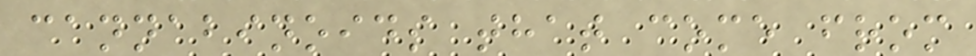cannabinoids that come from
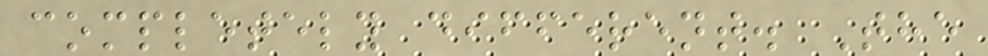completely different. The
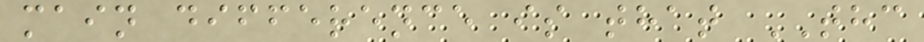main difference is that THC
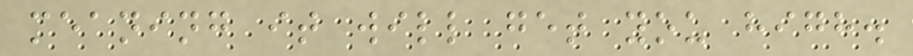meaning it will get you high.
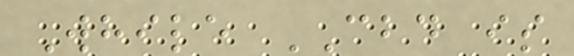While CBD is
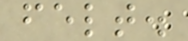felt.
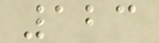123
